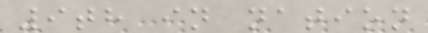9th in nation
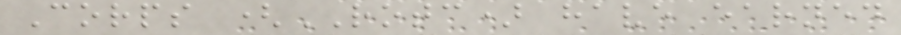Corps (ROTC) have earned
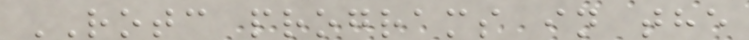ROTC programs in the
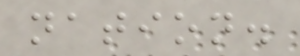nation.
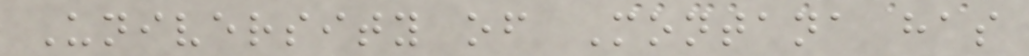University of Montana has
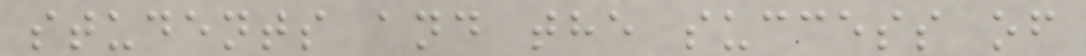students and the success of
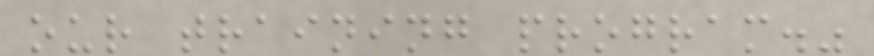our training program."
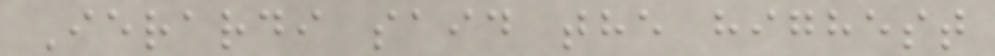Ierardi said the highest
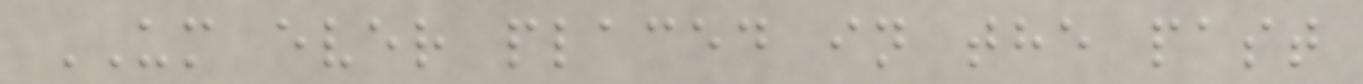UM ever placed in the past
